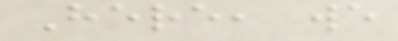Here, we
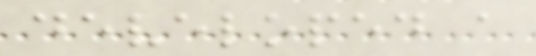developed a
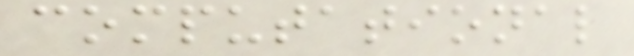computational
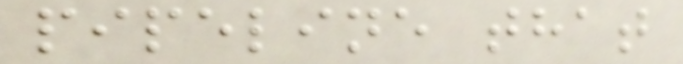pipeline that
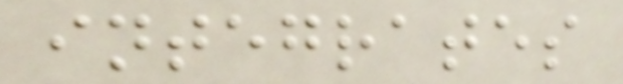integrates
